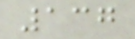137
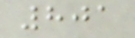801
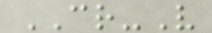CR-V
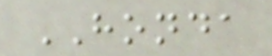HONDA
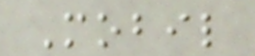Mobil
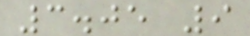3.05 9
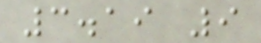3.19 9
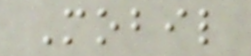Mobil
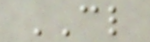CL
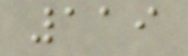119
